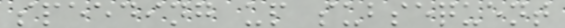speeding up subsequent
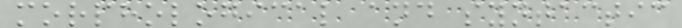morphological and syntactic
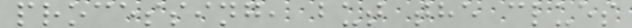processing, but the clues
